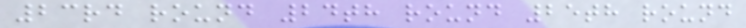23rd round 24th round 25th round
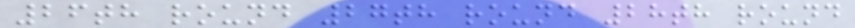26th round 27th round 28th round
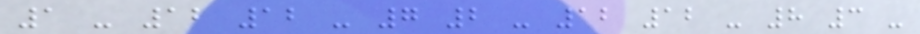1 - 12 12 - 7 2 - 12 12 - 8 3 -
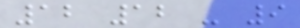12 12 - 9
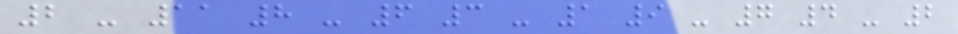2 - 11 8 - 6 3 - 1 9 - 7 4 - 2
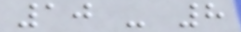10 - 8
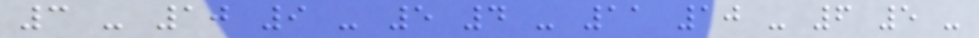3 - 10 9 - 5 4 - 11 10 - 6 5 -
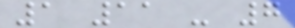1 11 - 7
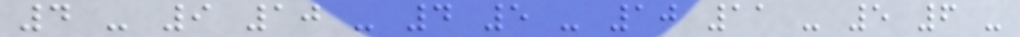4 - 9 10 - 4 5 - 10 11 - 5 6 -
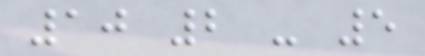10 2 - 5
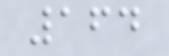164
